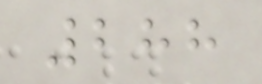288
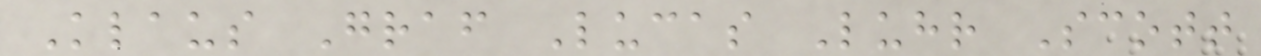Klaus Graf Lucas Luhr Scott
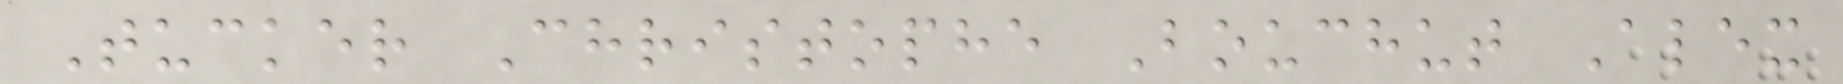Tucker Christophe Bouchut Alex
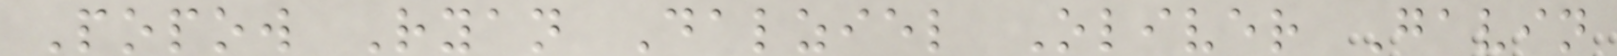Popow Ryan Dalziel Oliver Gavin
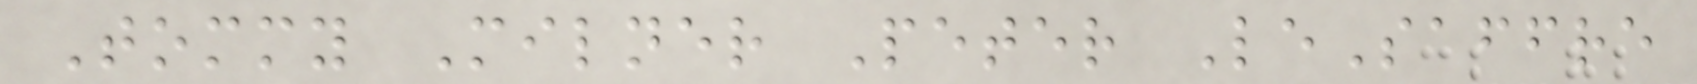Tommy Milner Peter LeSaffre
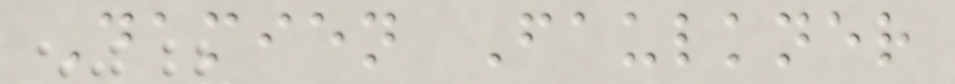Damien Faulkner
